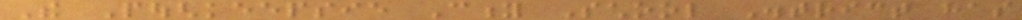The Poughkeepsie City School District has
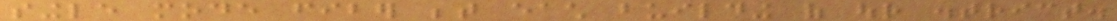single mode fiber between each building of our district.
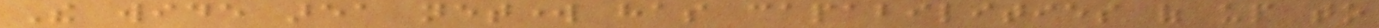The wide area network has capabilities of up to
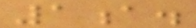1a.
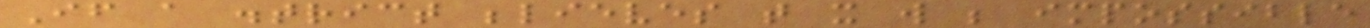If a district believes that it will be impossible
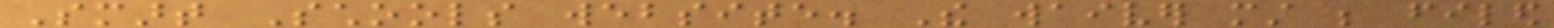Smart Schools website. The waiver must be filed
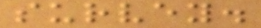survey.
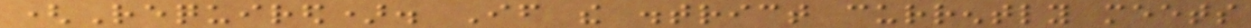(Required). If the district currently meets
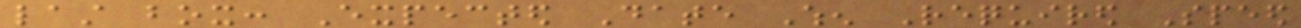last box: Expected Date When Required Speed
